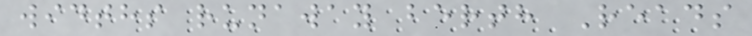widths runaway berth Reads
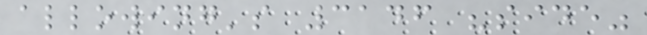allowing's 3146 "side"
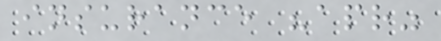insurance "apr"
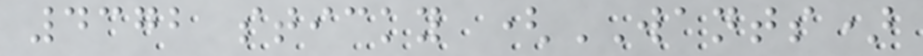4372 sticky (WANTS)
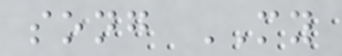song MY
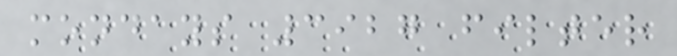mondays 3927 filter
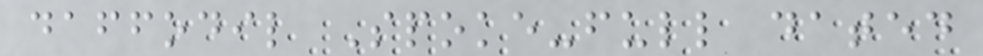daffodil Spoke-full dated
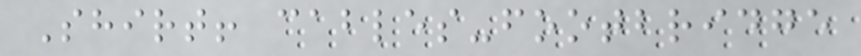Shirt! cables-footbridge
